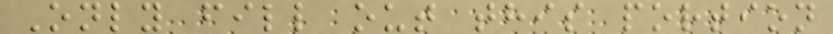Only fill out this portion
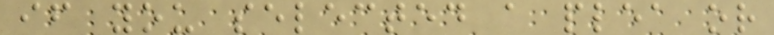if you selected a plea or
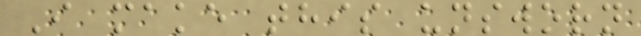I make this unsworn
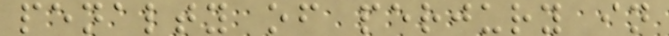penalty of perjury in
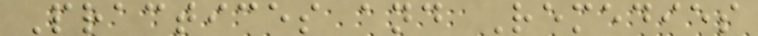Practices and Remedies
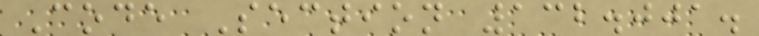Code Section 132.001.
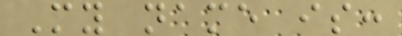My name is:
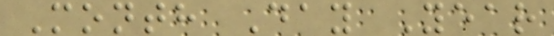Month Day Year
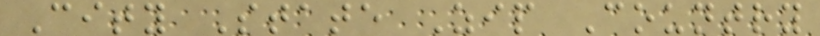City State Zip Country
